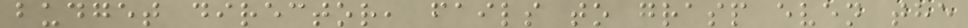budget director, fails to grasp even the
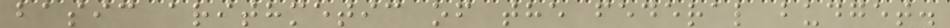basic arithmetic of the federal budget.
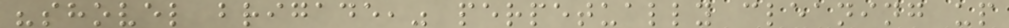"shovel brigade," perpetually cleaning up
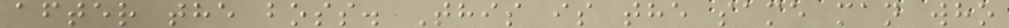after the boss. This is the same man who
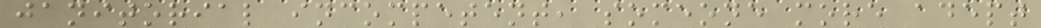janitorial incompetent, someone more adept
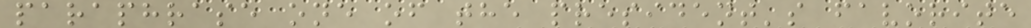paraphrase one of the president's favorite
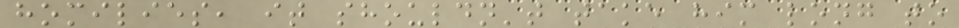homilies, it shouldn't take him long to
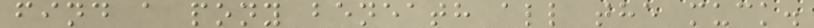find a pony beneath all the muck.
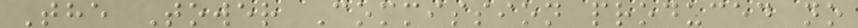The Tower Commission produced no
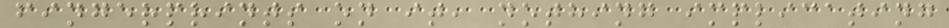fingerprints on it, nothing implicating
